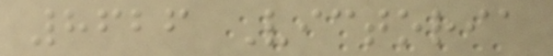8626 Victoria
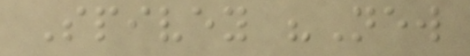Spivey "New
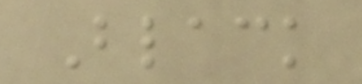Black
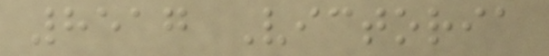8517 Victoria
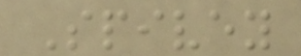Spivey
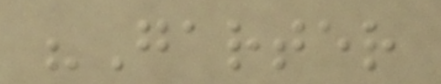"Garter
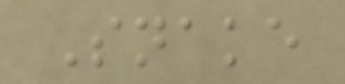Snake
